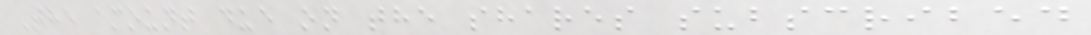The amount due on the shares subscribed
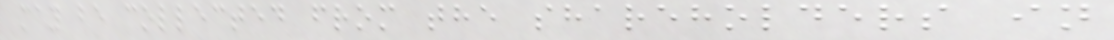may be collected from the shareholders in
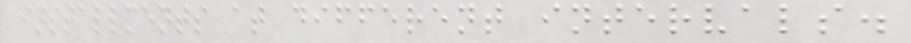installments at different intervals.
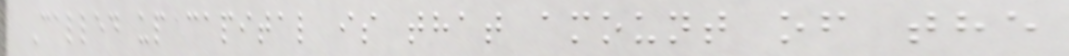Called up capital is that amount of the
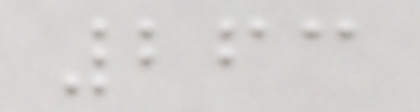263
